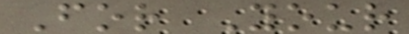For Your
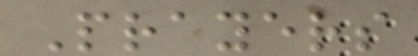Prayers
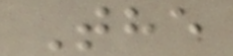The
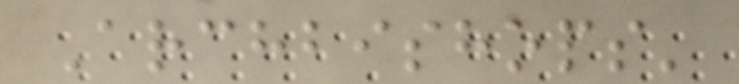Archbishops'
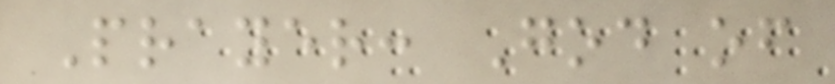Prayer: God of
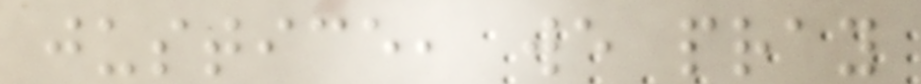justice, we pray
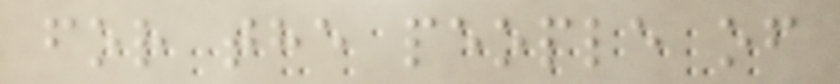for the people of
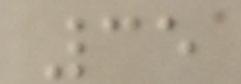35
